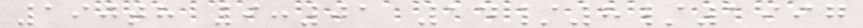190th 9:01 14/8/1997
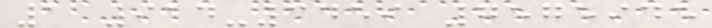1 914-3459 7575945
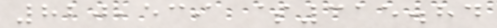820,539 $315.84
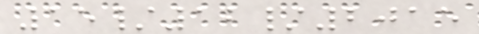15/12/2015
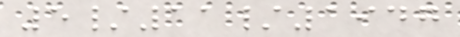5/11/1947
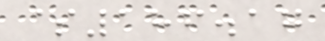$186.17
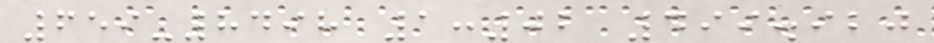659-8498 1:02 499.920
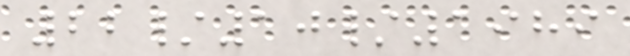22/10/1989
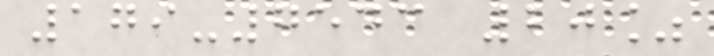179-7543 20%
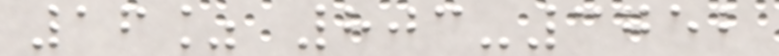16% 803-3752
